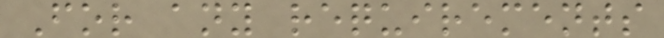For any requirements
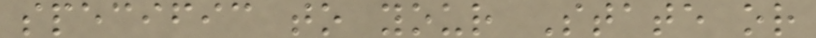specific to your State or
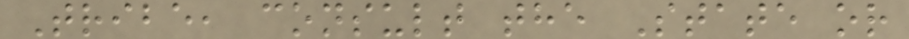Tribe, consult the State or
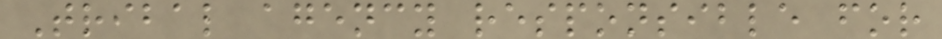Tribal agency responsible for
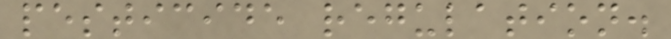pesticide regulation.
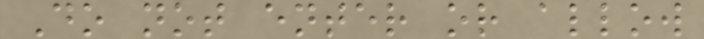Do not enter or allow
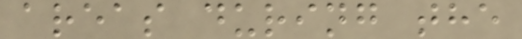areas during the
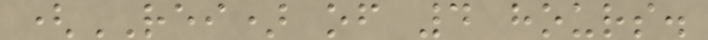(REI) of 4 hours.
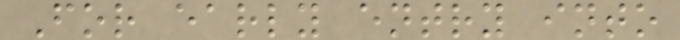For early entry into
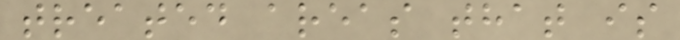treated areas that is
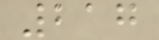217
